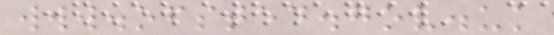www.ofsted.gov.uk
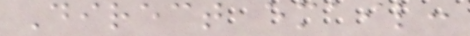Direct email:
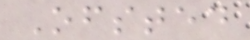Ofsted
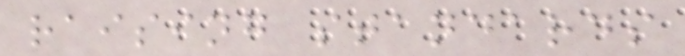raising standards
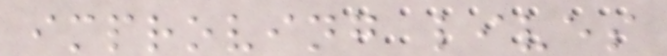improving lives
